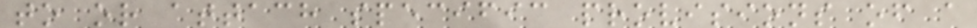to or attach specific provisions of a
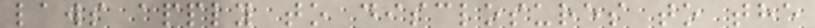laws apply to disclosures to the
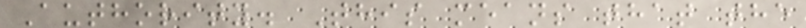Authority. This means that the
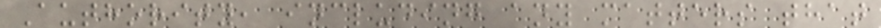Authority, including any matters that
